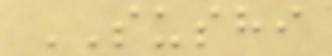SUSHI
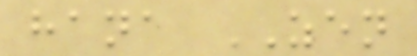hana ZEN
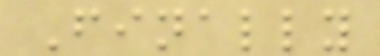Finally
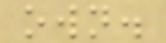own.
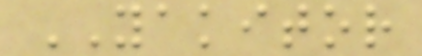YAKITOR
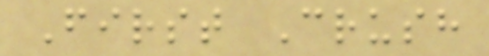First Crush
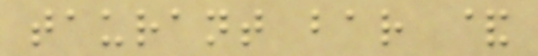taurant bar &
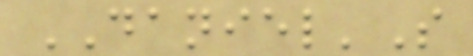DANIEL'S
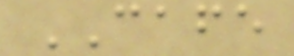CAFE
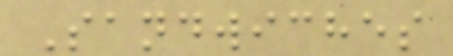Sandwiches
